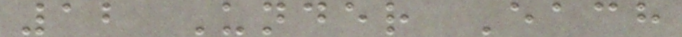12 Under Each
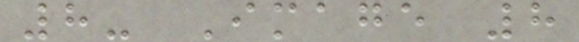8- Image 8
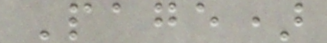Page)
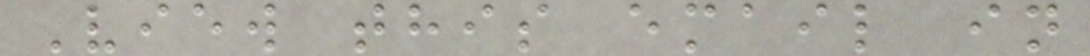View this email in
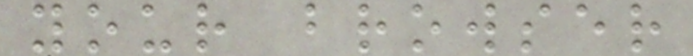your browser
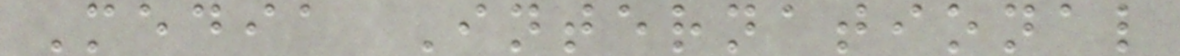Media International
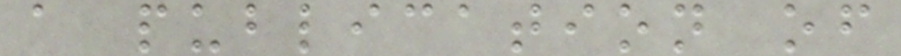a publication of
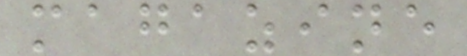magazine
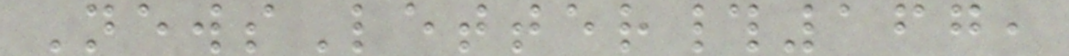NewsLetter#167,
